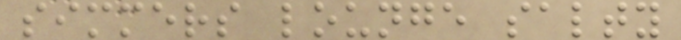simmers lounge salty
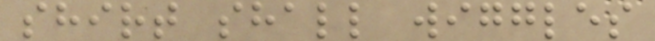shirt shall wiggles
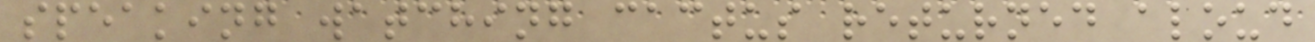speaking watching cactus returned aloud
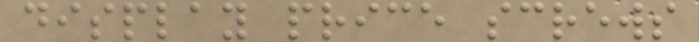display price screws
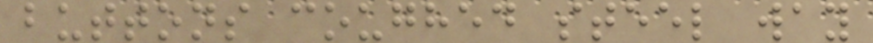buttons coughed steel way
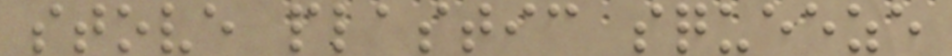stove plastic squeeze
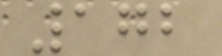172
